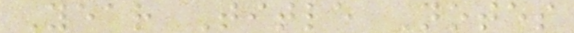Year Title Notes
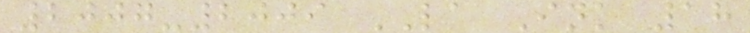2007-2009 LA Ink 18
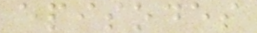episodes
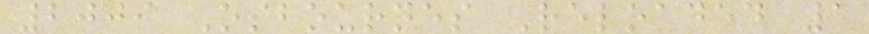2009 Osbournes Reloaded 1
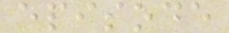episode
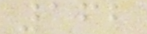162
